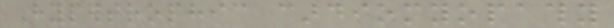Hypertrophic cardiomyopathy
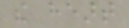the heart
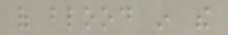of blood in the
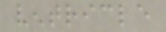ventricle
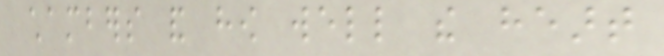chambers and how well the heart
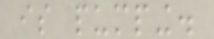is pumping.
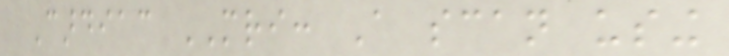Cardiac MRI: A scan using
